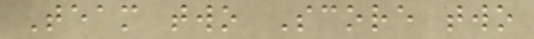Team two Score two
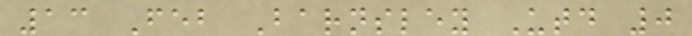13 Feb Barnsley Utd 0
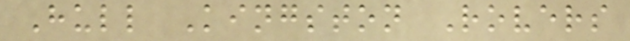Hull Kingston Rovers
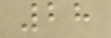28
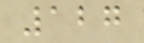127
